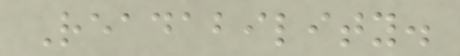Readability.
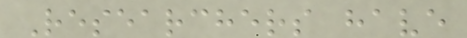Researchers have
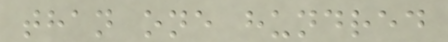than one hundred
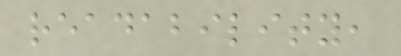readability,
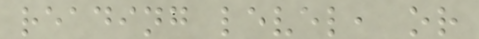reading level, or
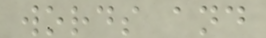words and
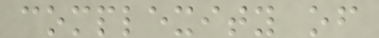complexity of
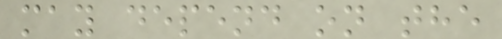may depend on the
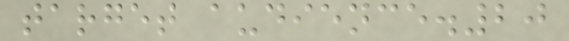target audience.20
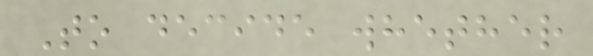To decide whether
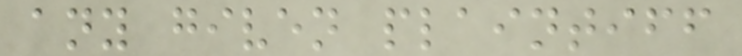any given plaintiff
